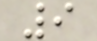9
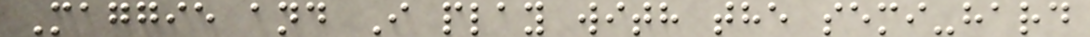Maggie and I play with the semi-hard
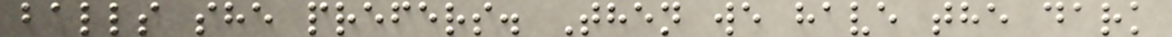balls she prefers. Then we have the dark
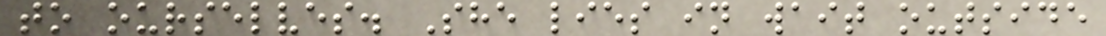to ourselves. She lies in wait outside
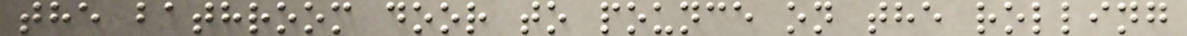the bathroom door to pounce on the rolling
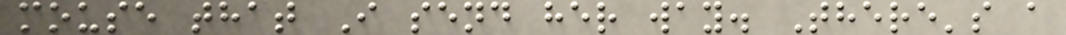mouse that I send her way. There's a
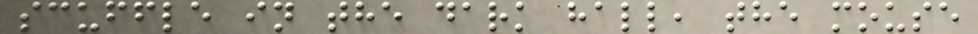scuffle in the dark hall, the mouse
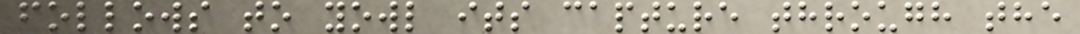follows to yowl its capture through the
